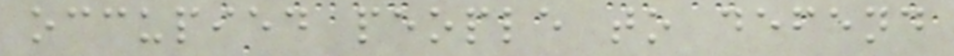occupied people to defend
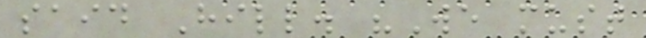said Hill. "We must
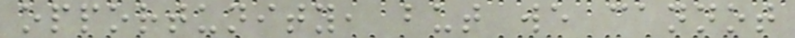opportunity, but we cannot
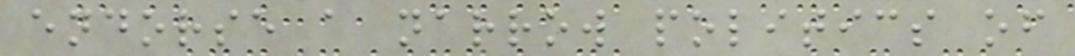endorse a narrow politics of
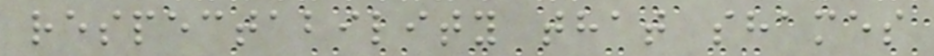respectability that shames
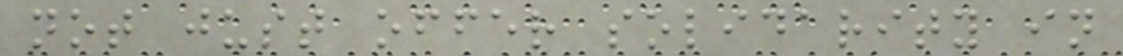not just offer solidarity in
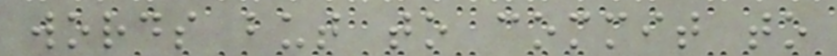words but to commit to
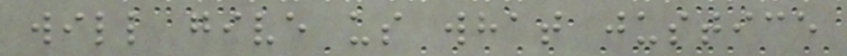will give us what justice
